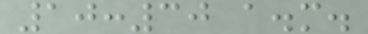10:30 a.m.
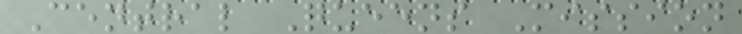Central Queens Mission
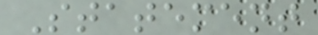Statement
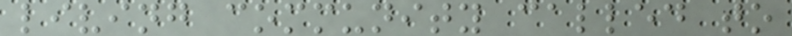living community called to
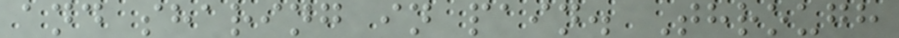and sharing in pain. Through
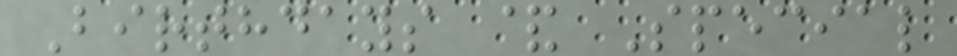Birthdays & Special
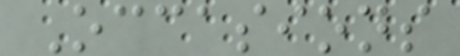Occasions
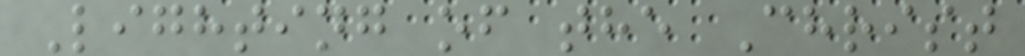Lighting of the Christ
